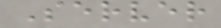Server
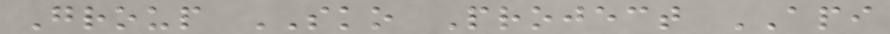Group SKO Project API
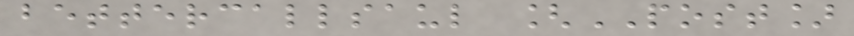bettercallsaul [POST]
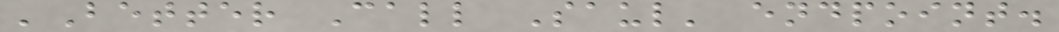'Better Call Saul' endpoint.
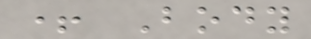+ Body
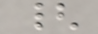{
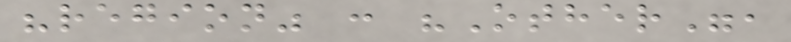"region" : "Other",
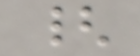{
